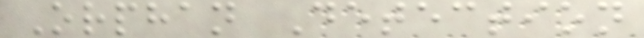Orphan Detection
